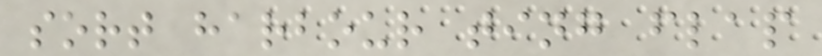sort harbour ting flap
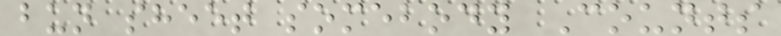bun sheet somebody Counts
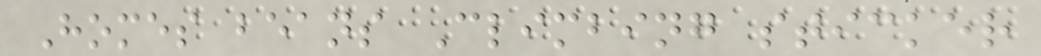Homes beans Climbing sticker
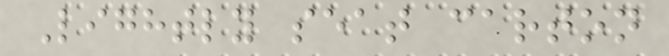Lightly seat carton
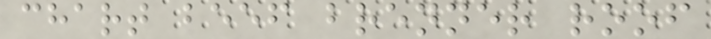chart beef brenner roof
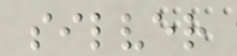silver
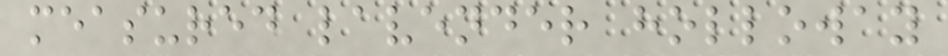measured lavender holloway
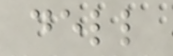dell
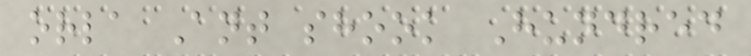orla Ant shook Hundred
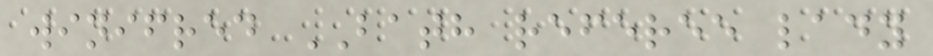winifred BATH referee lady
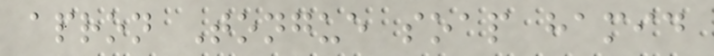apron Tongue soap hamid
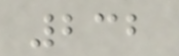232
